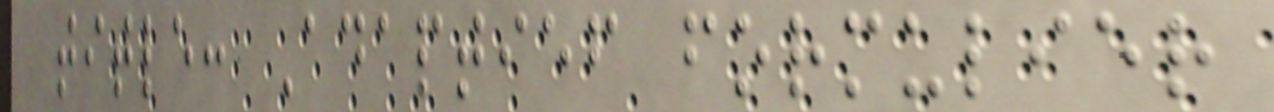title: Adaptief formulier
